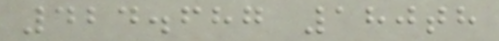424.687 180th
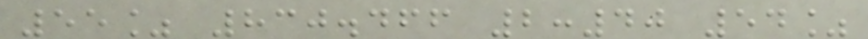55% 830.466 2:40 54%
